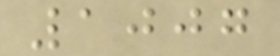1007
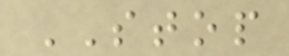STOP
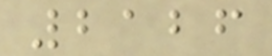2126
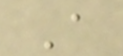A
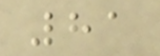81
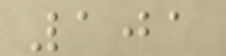101
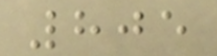805
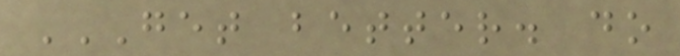GET BETTER. DO
